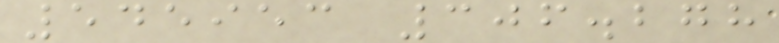545953 306.278
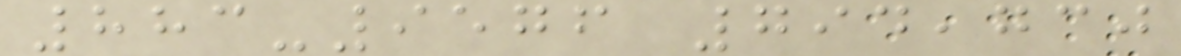883-9576 794,730
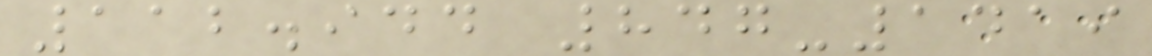112.944 847-1419
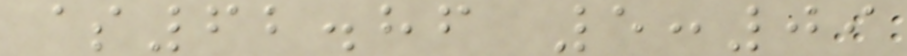$62.86 5:09
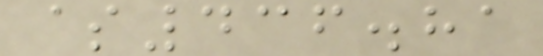$436.81
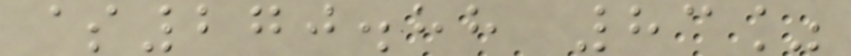$270.88 83%
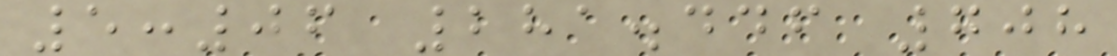5:06 281.446 708
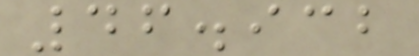46.932
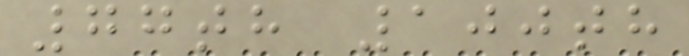77th 100th
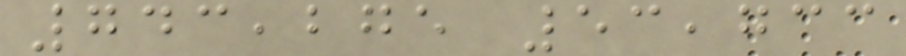743,275 53,733
